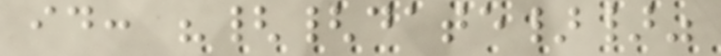id: "{{date}}"
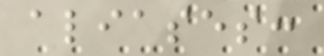aliases:
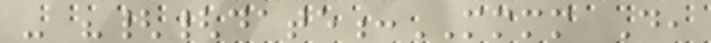- "{{date:MMMM D,
